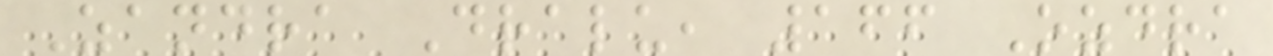Zandra Dralu, 166 Ozdra
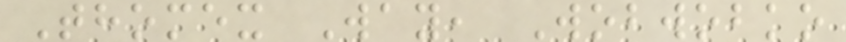Thomex Way, Wobwobko
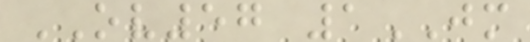OV57 1JM
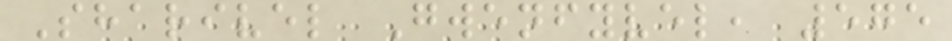Sharivel Gwenfyvel, 575
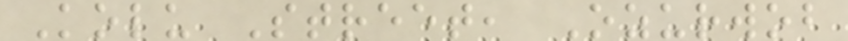Kolu Street, Ozurwob
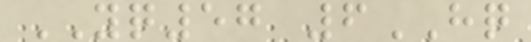YQ57 6HQ
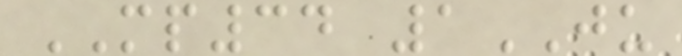MP34 1JU
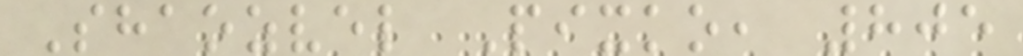Shaozvel Pixko, 805
